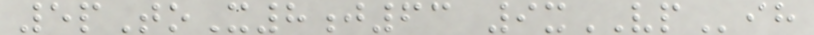5pToX8j63 9xVPih
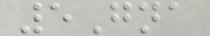5Gna
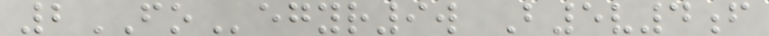2FOegyr9w B5v4f
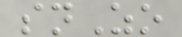snZo
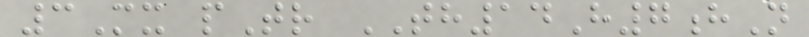3Mx pTr TH14H7hN
